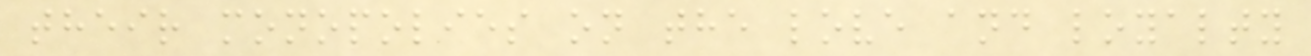their monopolies on the love and loyalty
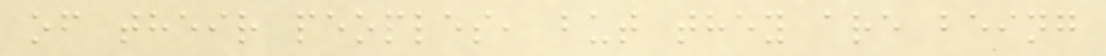of their peoples, but they are being
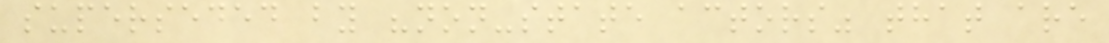superseded by "non-state actors" that are
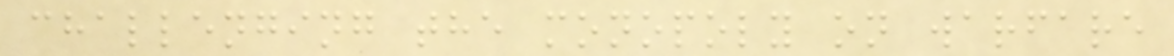challenging the monopoly on warfare
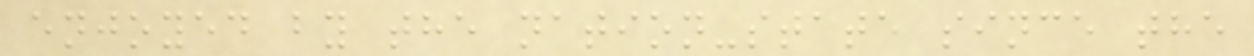enjoyed by the nation-state since the
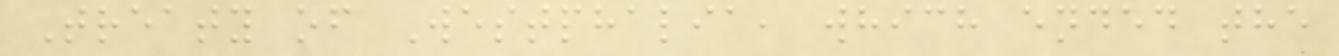Treaty of Westphalia, which ended the
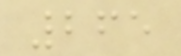265
